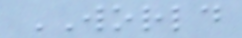WORLD
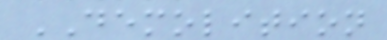DEMOLITION
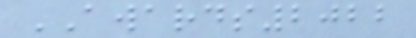AWARDS2022
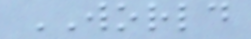WORLD
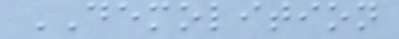DEMOLITION
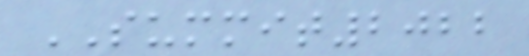SUMMIT2022
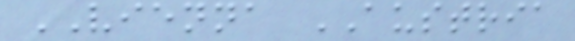VIENNA AUSTRIA
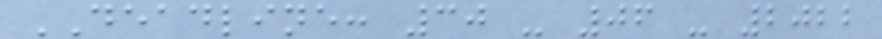DEADLINE: 30 - 06 - 2022
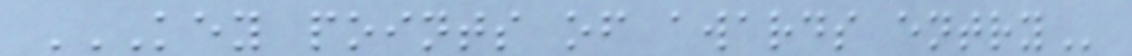KEY POINTS OF AWARDS ENTRY
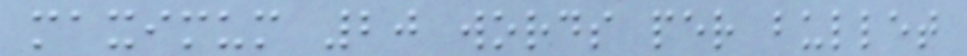maximum 20 words per bullet
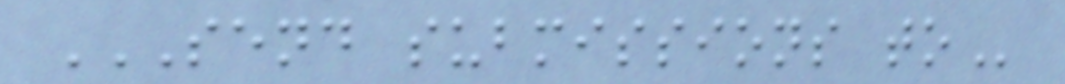SEND SUBMISSIONS TO
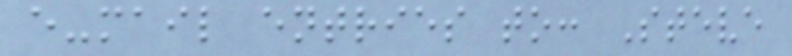e-mail entries to: Steve
